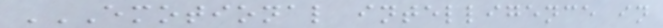EMOTIONAL INTELLIGENCE IN
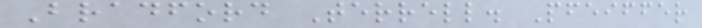Bradford Terrell. Pfeiffer
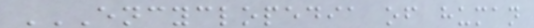ENCYCLOPEDIA OF HUMAN
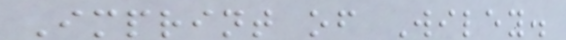Imprint of Wiley.
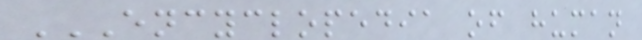ENCYCLOPEDIA OF HUMAN
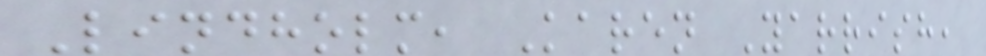Lindholm, Karen Yarrish,
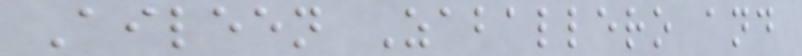Aileen Zaballero and
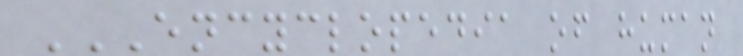ENCYCLOPEDIA OF HUMAN
